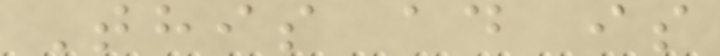This ad is
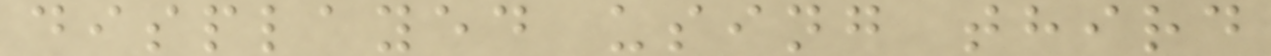displayed using third
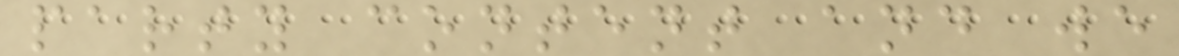party content and we
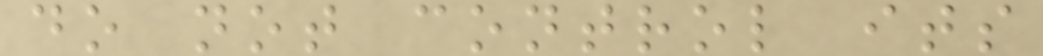do not control its
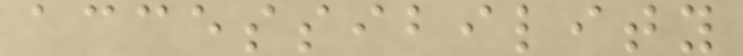accessibility
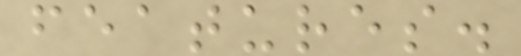features.
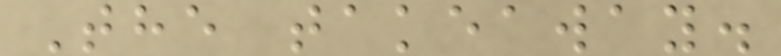The takeaway.
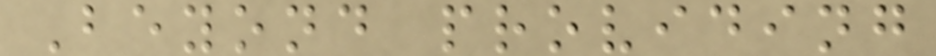Beyond providing
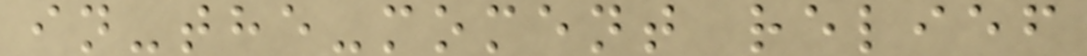in-the-moment relief
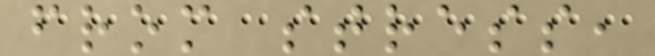from stress,
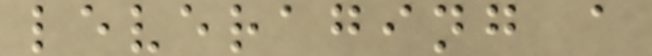leveraging a
